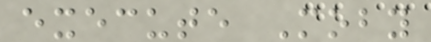execute Moby
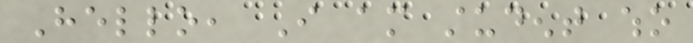Hello, I am student who
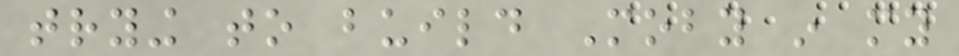trying to build Moby in my
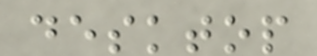desktop
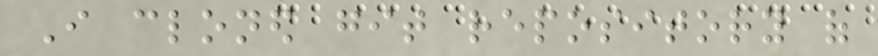I cloned git repository of
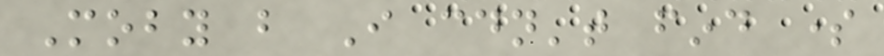Moby but I couldn't find some
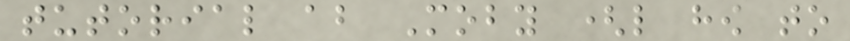tutorial about Moby (like how to
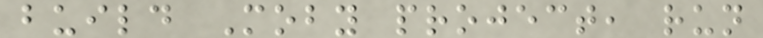build Moby project, run
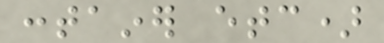container etc)
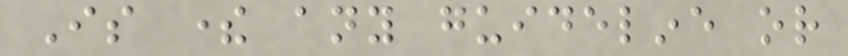Is there any guideline or
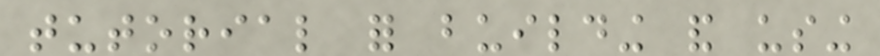tutorial for building and using
